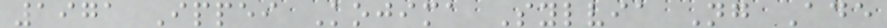1971 Ippei Kojima Sylvia Ng Ade
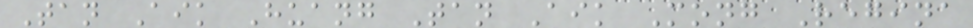Tan Aik Huang Tan Aik Mong Regina
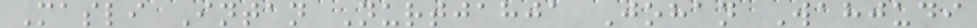Masli Intan Nurtjahja Johan Wahjudi
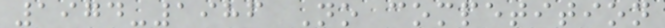1974-1986 No competition
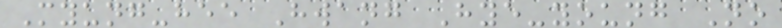Myung-hee Hwang Hye-young No
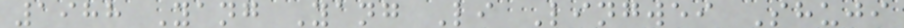1988 Yang Yang Li Lingwei Shuji
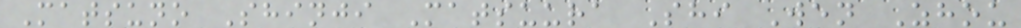Matsuno Shinji Matsuura Shi Wen Zhou
